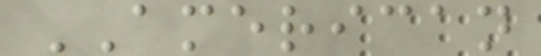AMERICAN
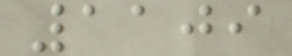1109
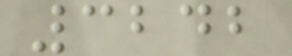3242
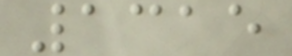1315
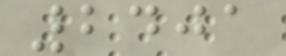2401
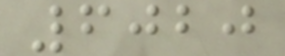6020
